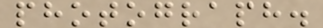photograph.
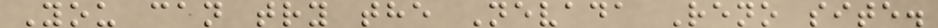You can try the Nevada Reno site.
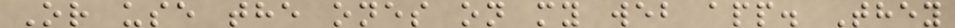Or use the ones on my web app. They
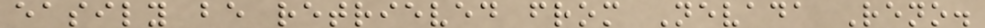easily be retrieved from Nevada Reno.
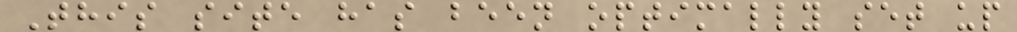This site has been optimally set up
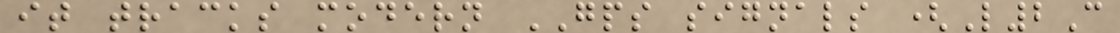it tracks modern GPS signals (L2C
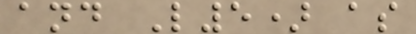and L5) as
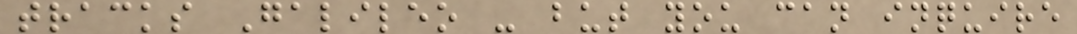tracks Galileo - but you can inquire
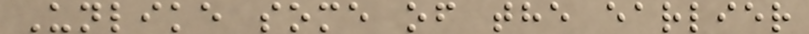Unlike some of the earlier
